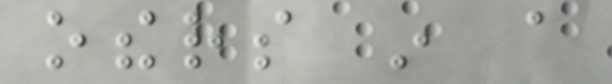others in a
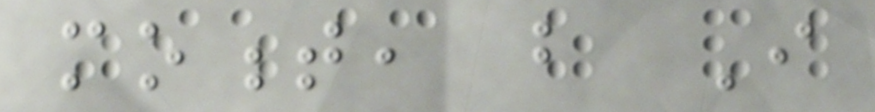moment, but I
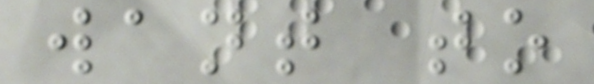want to
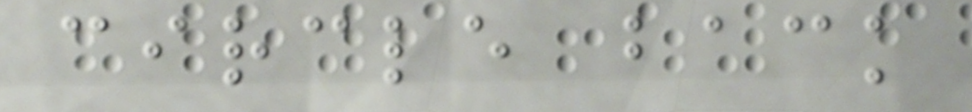circle back
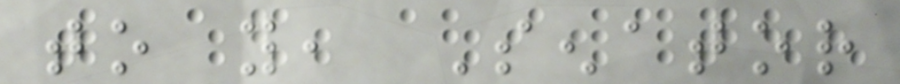to you, Senator
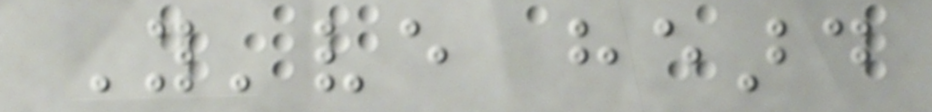You've heard
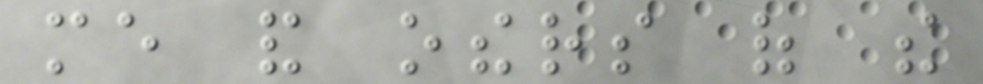me and others of the
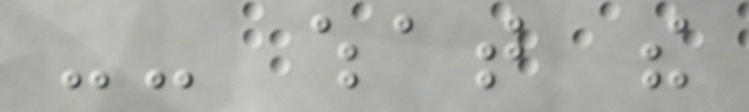-- what the
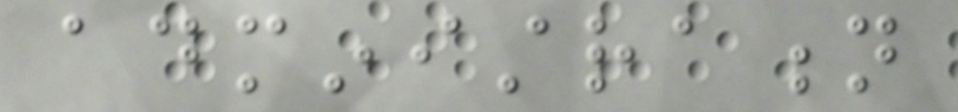administration
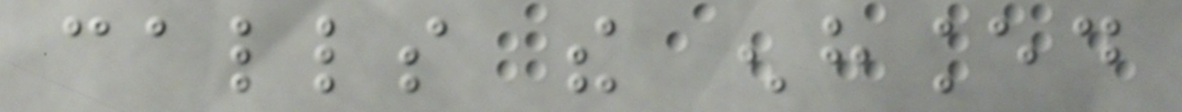calls the enhanced
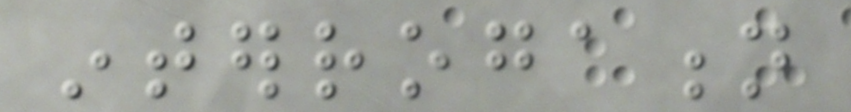interrogation
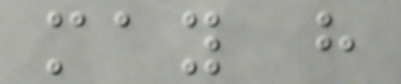may have
